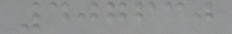407630
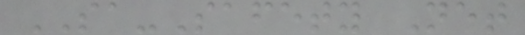SA-Safety Net
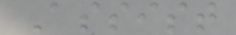Assist
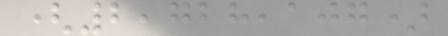(2,728,107)
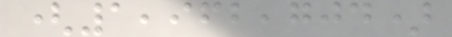(1,962,704)
